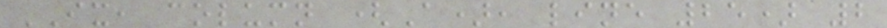IX, column (A), line 25) 2
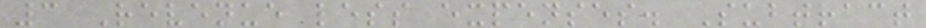3 Revenue less expenses. Subtract
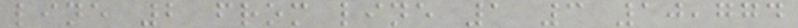line 2 from line 1 3 10,774
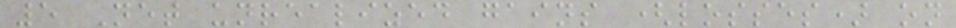5 Net unrealized gains (losses) on
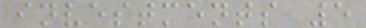investments 5
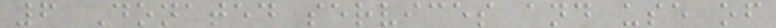6 Donated services and use of
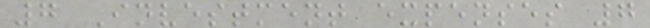7 Investment expenses 7
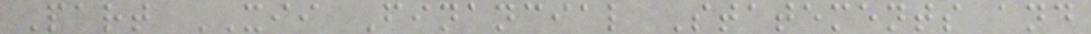Part XII Financial Statements and
